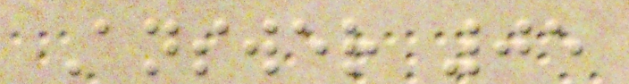Answer 05
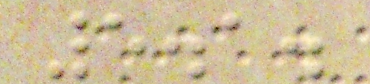5.1.
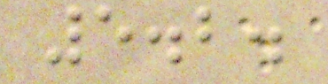5.2.
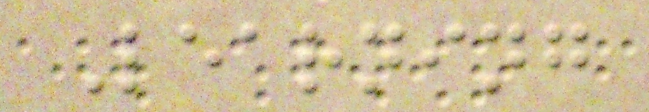Learning
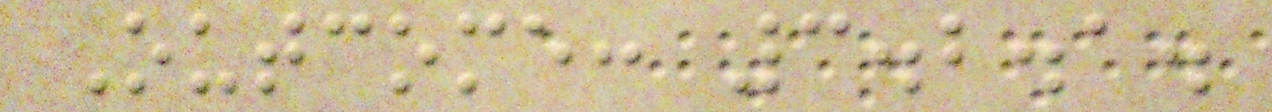Outcome: 3.2.1.
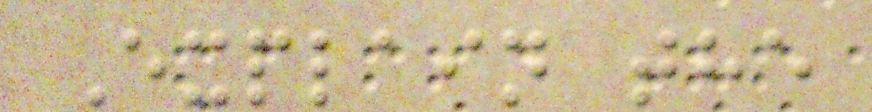Explain the
